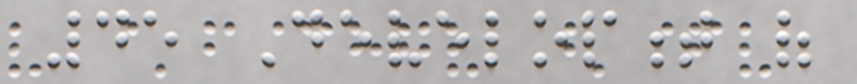45 Development of
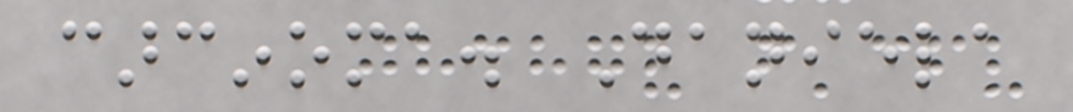carcinoma. Daniela
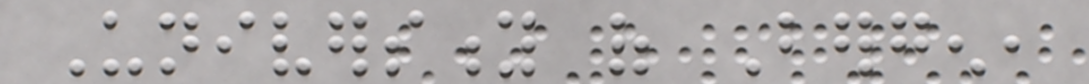University of Bergen,
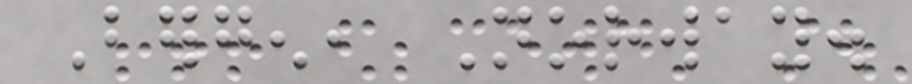Bergen, Norway.
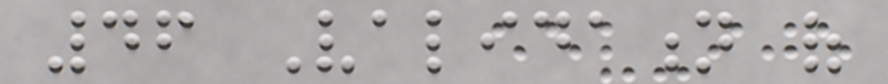46 Validation of
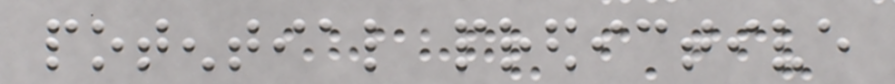potential predictive
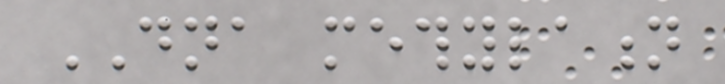DNA methylation
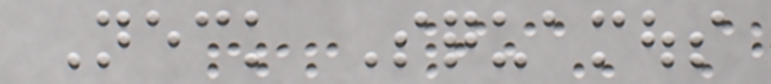Neck Squamous
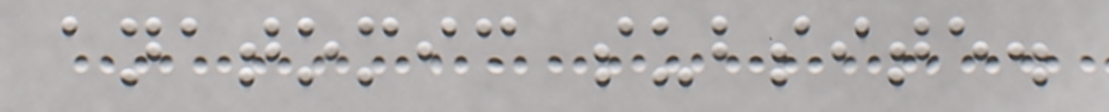anatomic subsite.
